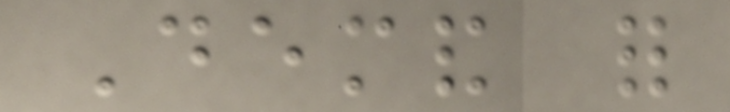Demand for
